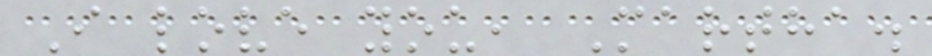I love you, Martha.
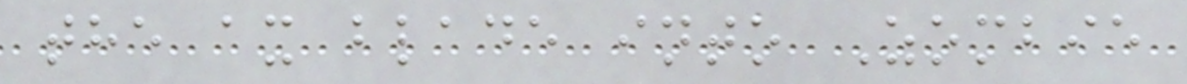the ax blade into Zombie
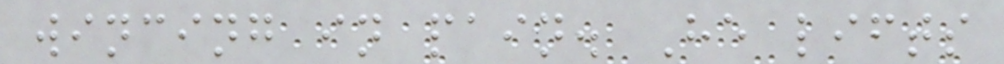wincing in pain. He lifts
